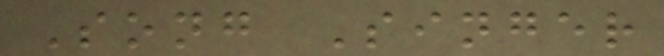Song Singer
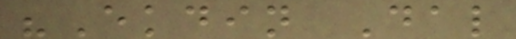"Ekdin Dal
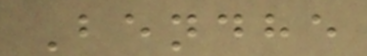Bendhe
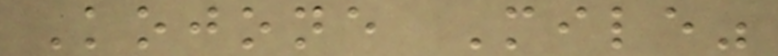Kojone Mile"
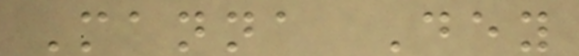Manna Dey
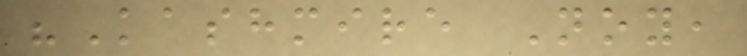"Kashmire Noy,
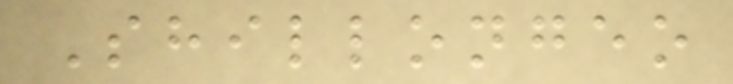Shillongeo
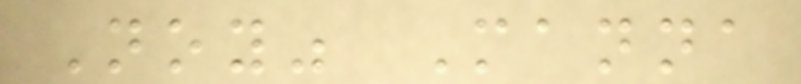Noy" Manna
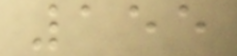155
